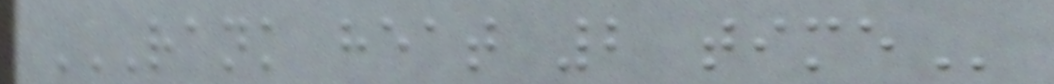RANK HEAT 2 TIME
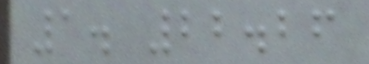1. 22.26
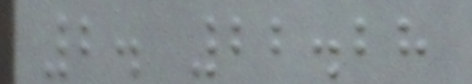2. 22.28
